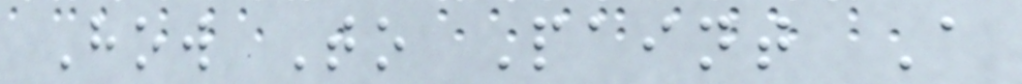How To Paint A
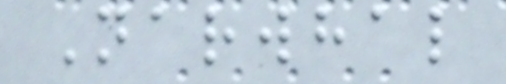Narwhal
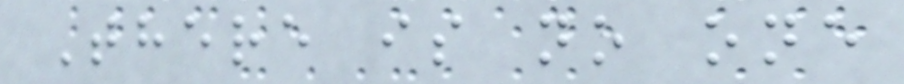There is no one
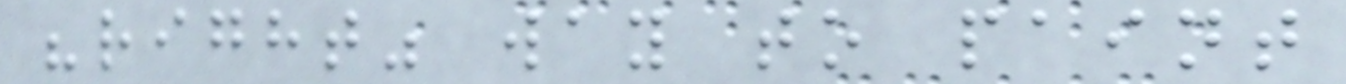"right" way to paint
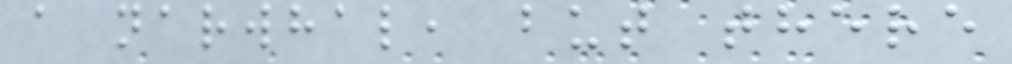a narwhal, but there
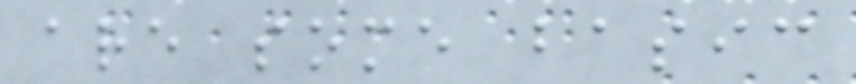are some basic
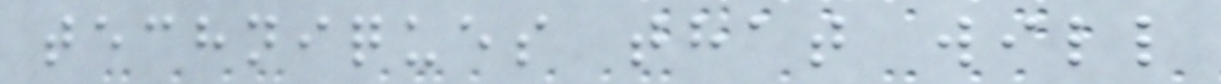techniques that will
